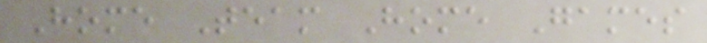Home Team Home Games
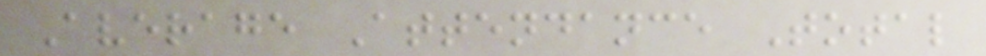Average Attendance Total
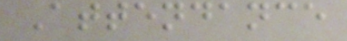Attendance
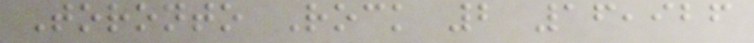Toronto Rock 2 16,926
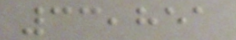33,851
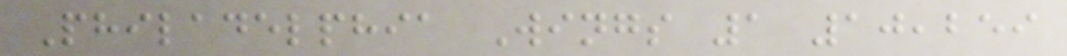Philadelphia Wings 1 10,259
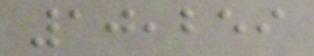10,259
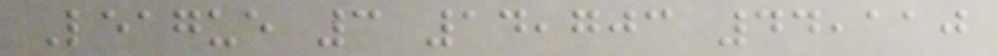League 3 14,703 44,110
